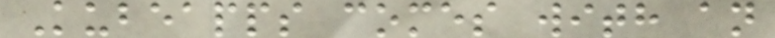Kubeapps comes with an
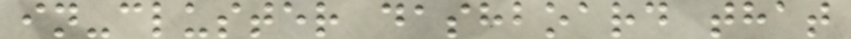in-cluster dashboard that
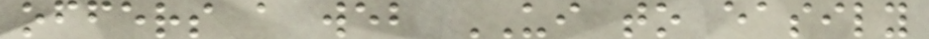offers a web UI to easily
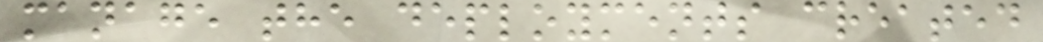manage the deployments created
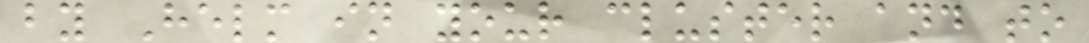by Helm in your cluster and to
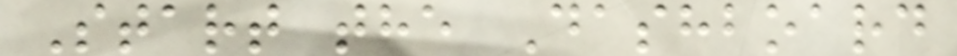Start the Dashboard
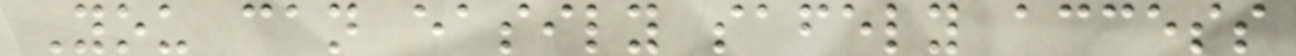You can easily safely access
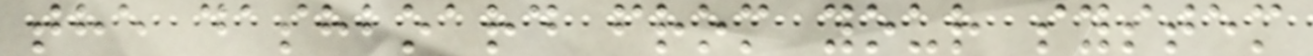the dashboard from your system
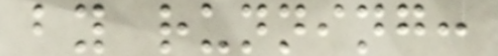by running:
